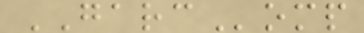GARComp
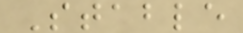Stable
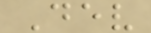Dev
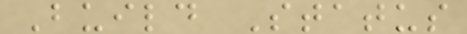Build Status
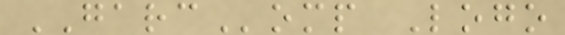GARComp Logo
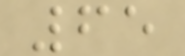65
